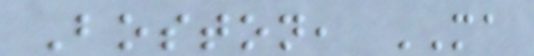Boston, MA
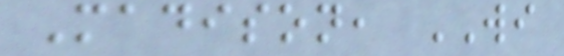Madison, WI
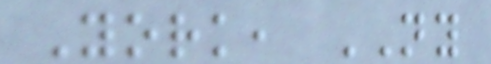York, NY
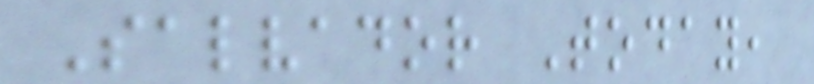Salvador Today,
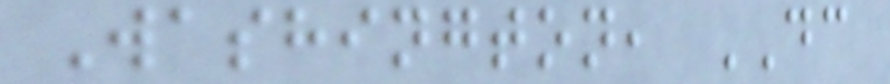Washington, DC
